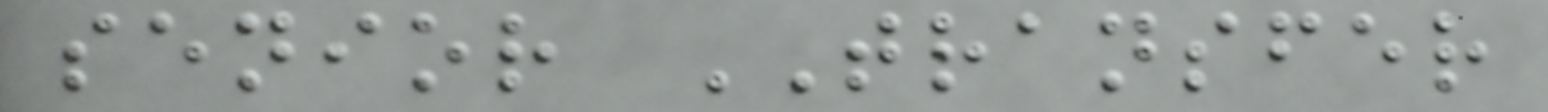senior TRANSFER
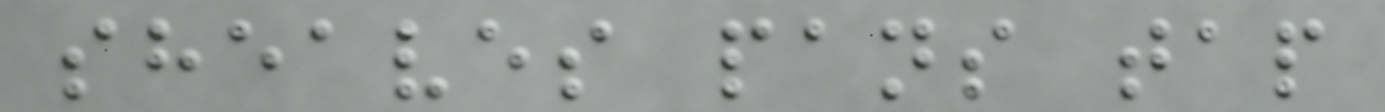sheaves pans tap
